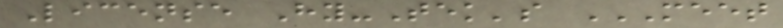License Hy-Tek's MEET
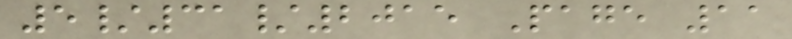5/31/2015 Page 11
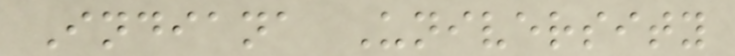Indiana University
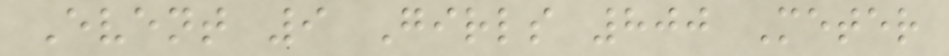Event 9 Girls 800 Meter
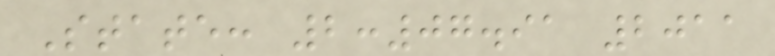State: 2:07.91 2011
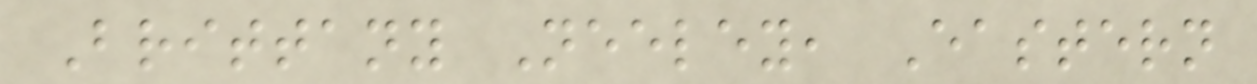Brittany Neeley, Eastern
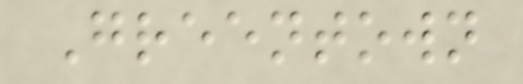Greentown
